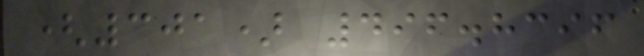(301) 496.8396
